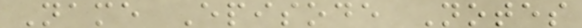Name Episode Notes
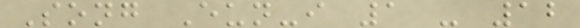Song Eun-i 1 - 12
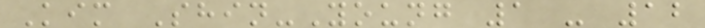Kim Shin-Young 1 - 12
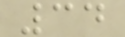34
